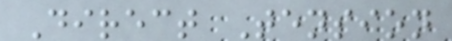Direct Tension
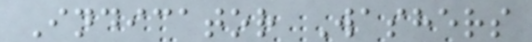Indicator Washers
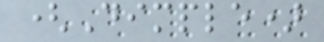(Dimple)
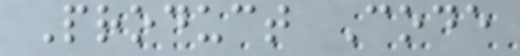Product Code
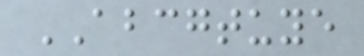ABCGTUYE
